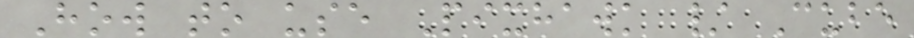How to use Pixhawk / Cube
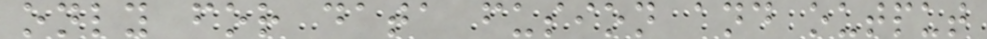only for data fusion and output
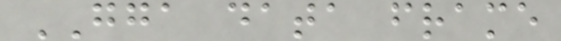GGA data frame
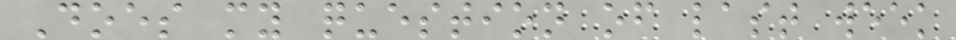Does my question of last week
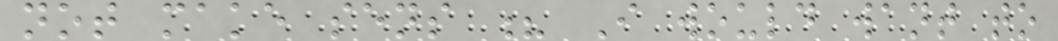not make sens ? I would want to
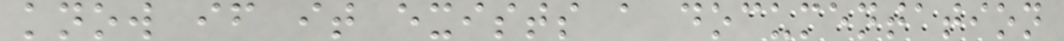know if it exists a documentation
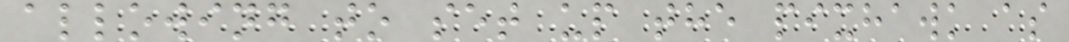allowing to set up the pixhawk as
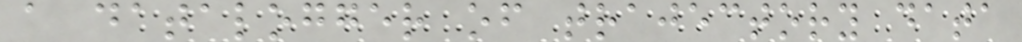a datalogger of trajectory data
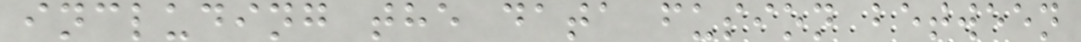including the data fusion between
